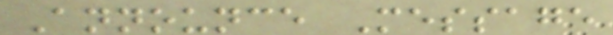Announce Message
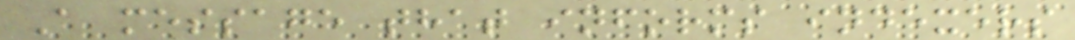A message that informs indexers
